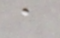a
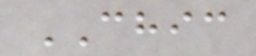CHIC
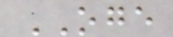OGE
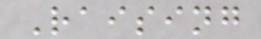Raising
